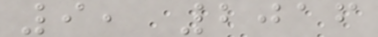9, 2016
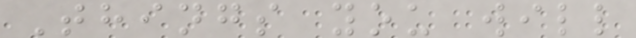Things you will
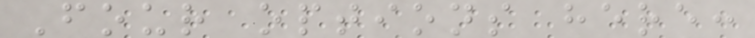Four options here:
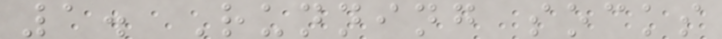1. Running socks
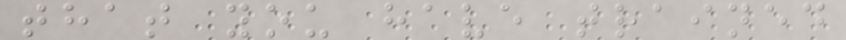that you have trained
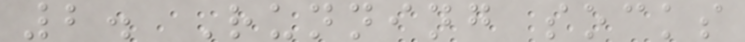2. Running socks
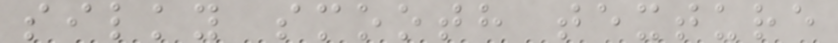silky smooth texture
